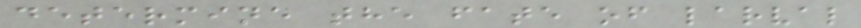determine the fate of larval
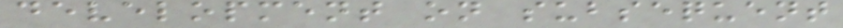development on subsequent
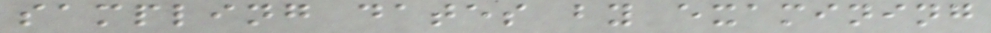sampling dates by examining
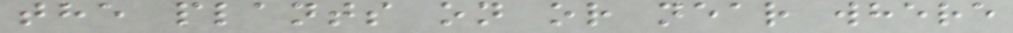the plants on or near where
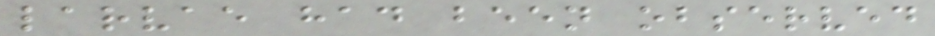larvae had been observed
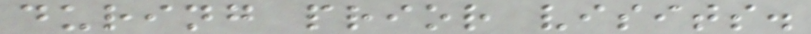during prior visits.
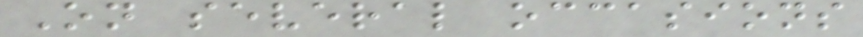On several occasions
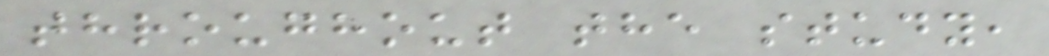throughout the study,
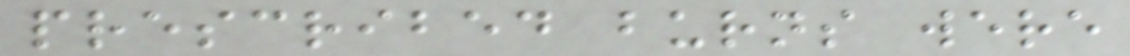prescribed burns were
